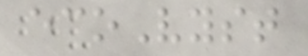ecoVyst
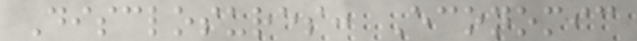Disclosures: Economic
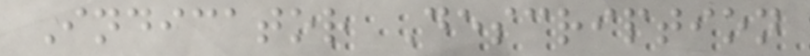Indicator Description
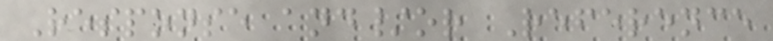Response and/or Reference
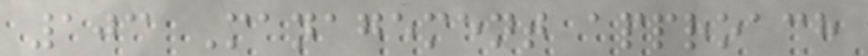103 Management approach
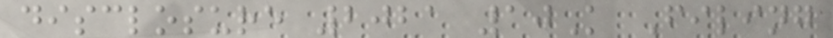disclosure 2021 10K Filing
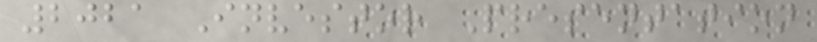2021 Investor Presentation
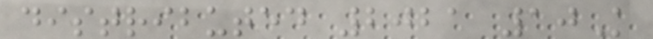distributed 2021 10K
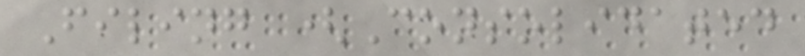Filing (Consolidated
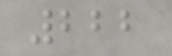222
